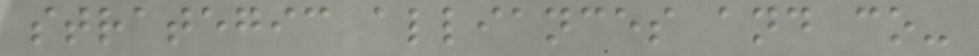strategic alliances and co-
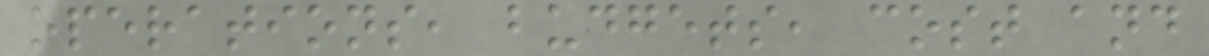operations, budgets, cost and
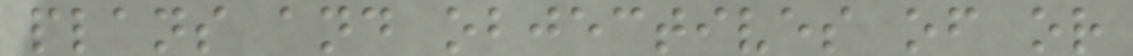plans and objectives of or
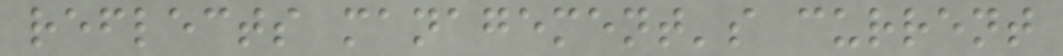reflects management's current
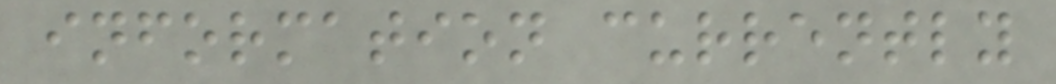information currently
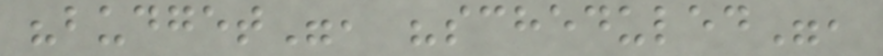"budget", "scheduled",
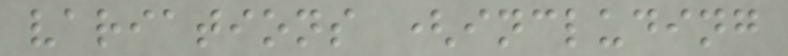variations (including
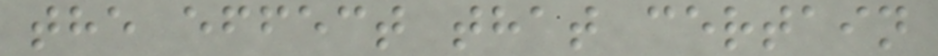the effect that certain
